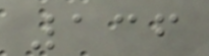136
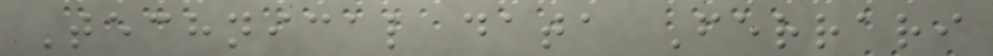Technical data Ferrari
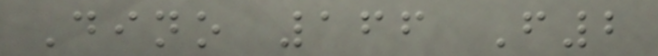Dino 166 F2
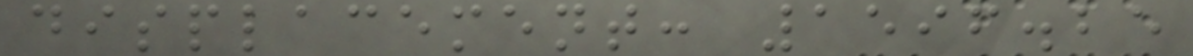displacement: 1596.25
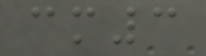cm3
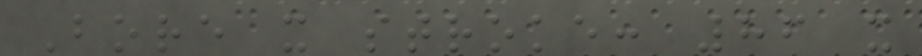Bore x stroke: 86 x
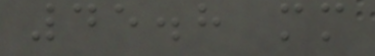45.8 mm
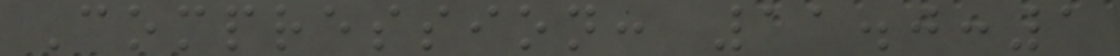Compression: 11.0:1
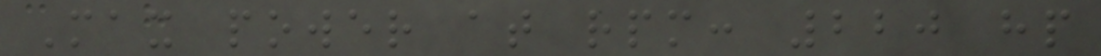Max power at rpm: 220 hp
